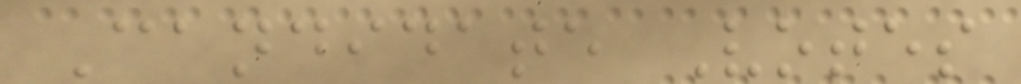Candidate Votes
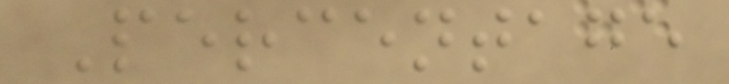Percentage
